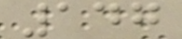147
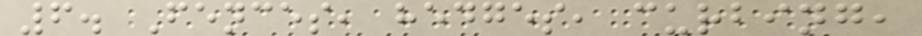6. Fences, hedges, curbing,
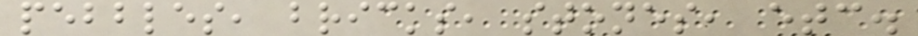pebbles, bricks, stones, etc.
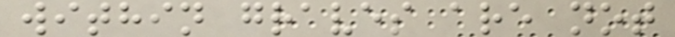within graves are not
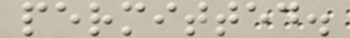permitted.
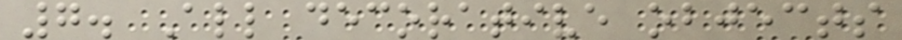7. All decorative objects
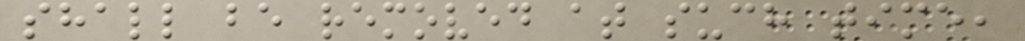shall be removed at such time,
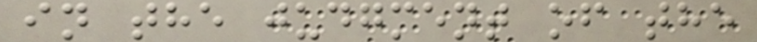in the judgment of the
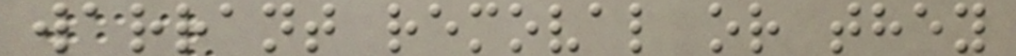warrant removal or they
